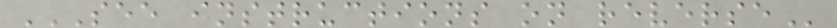SEE INSTRUCTIONS ON REVERSE
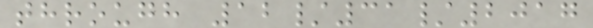through 12/31/2017
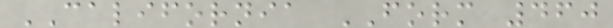CALIFORNIA FORM 460
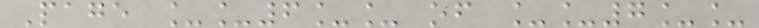Page __6__ of __7__
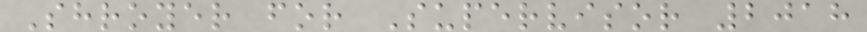Shroyer for Supervisor 2018
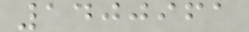1400961
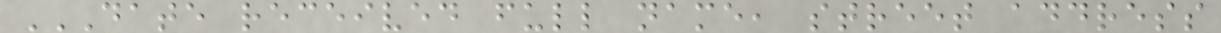DATE RECEIVED FULL NAME, STREET ADDRESS
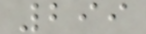299
